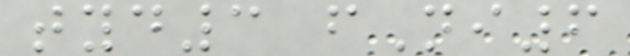tyd3 fNi6
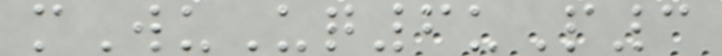mWuUq6uP3
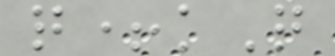q+kQ
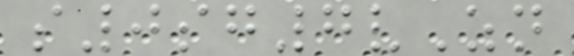s0sg7vZn
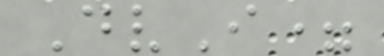DvI=
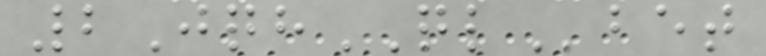2JqhQLbet
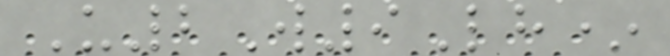U2W9Lh*
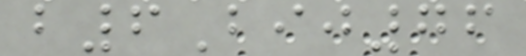b6Bij76
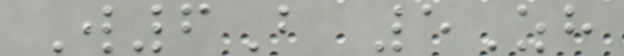W6B 5Zh
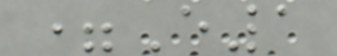=E1
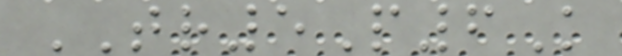TR5P6K
